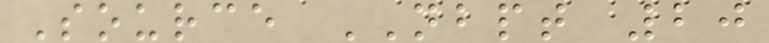Source NBPT 20
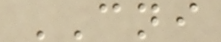CNI
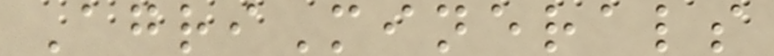AgriMinerals
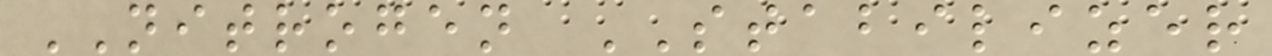NITROGEN STABILIZER
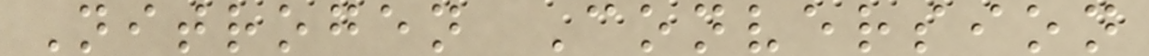Nitrogen Conversion
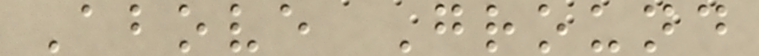Above Ground
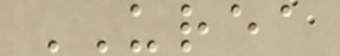UREA
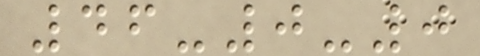46-0-0
